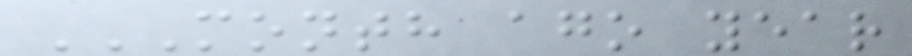MONTH AGO YEAR
